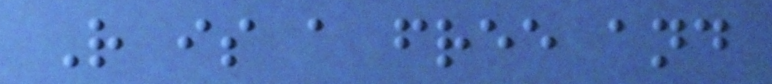R is a free and
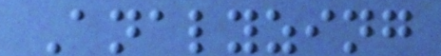Analyzing
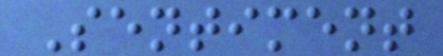Sentiment
